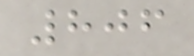806
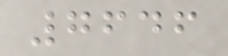7646
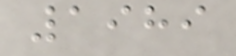1989
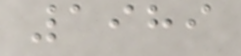1989
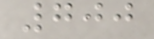700
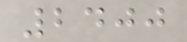2400
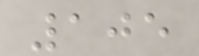105
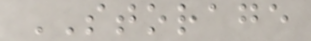STORAGE
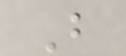B
